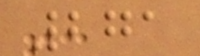271
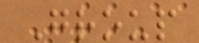Group
